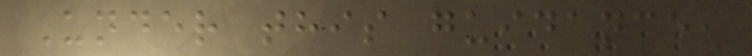Under this guidance,
